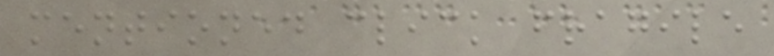mentioned click fragile
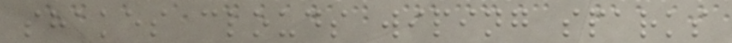shakes clouds wiping sparks
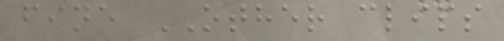fine OTHER clips
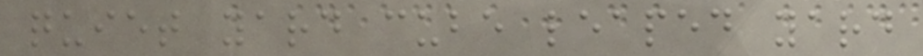quiet yard cube leaped yard
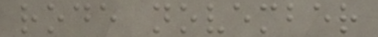rode november
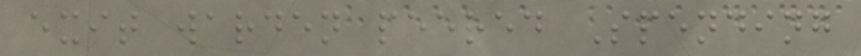exit warden peered Spending
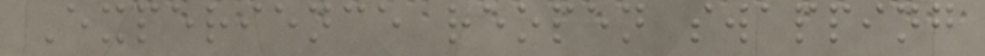Experience reopen swapping
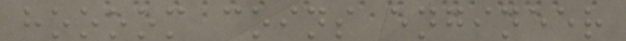hoooom coins engineer
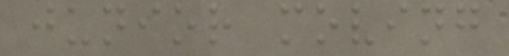junior moving
